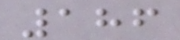186
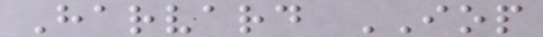Harvard IOP
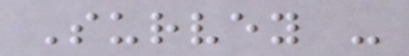Survey -
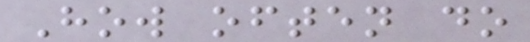How often do
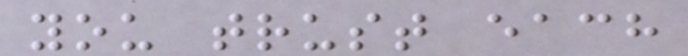you trust each
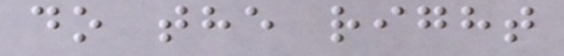do the right
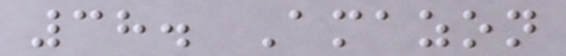38. Amazon
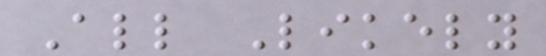All Likely
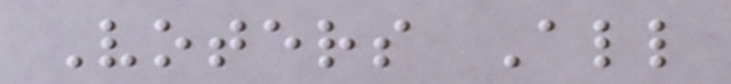Voters All
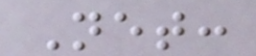Net:
